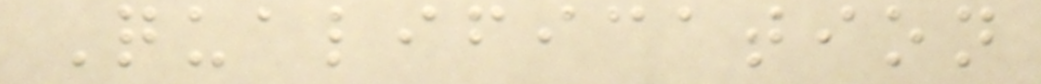Qualification
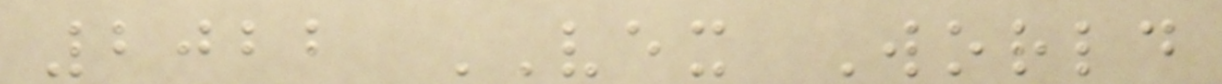2022 VEX World
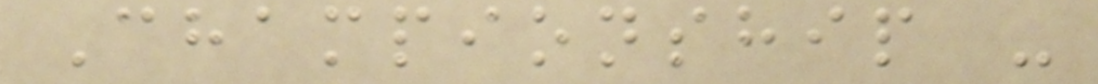Championship -
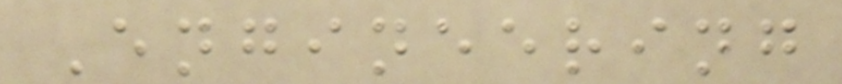Engineering
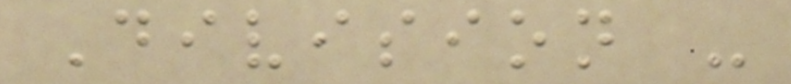Division -
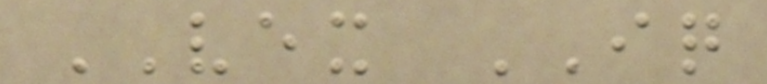VEX IQ
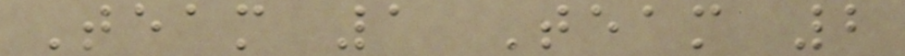Team 1 Team 2
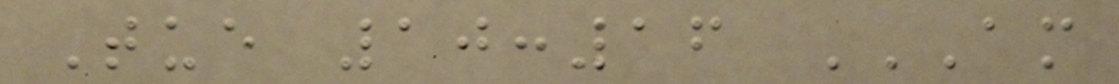Tue 10:16 AM
